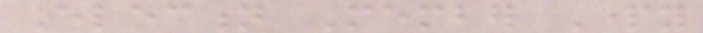Election Member Party
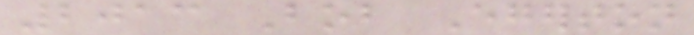2013 Bob Egerton
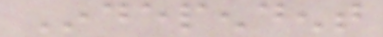Independent
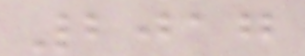2017
